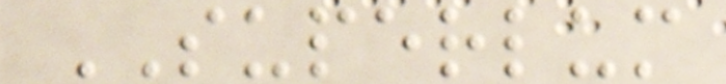SUPERLUM
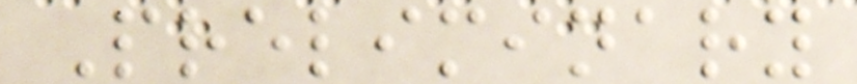Preliminary
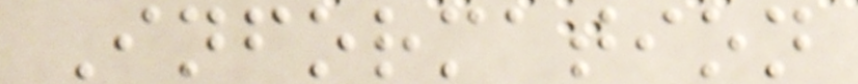Information
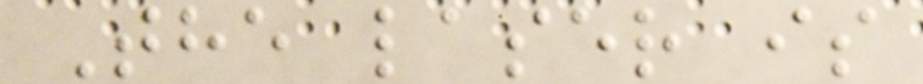The laser is
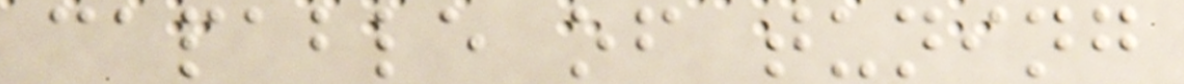capable of tuning
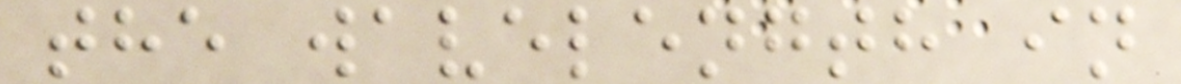the wavelength in
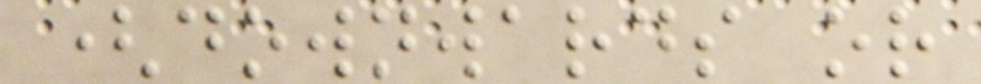(downwards or
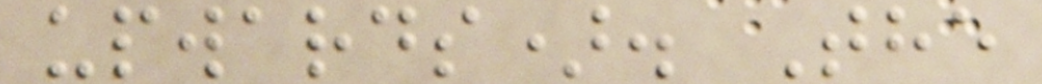upwards). The
